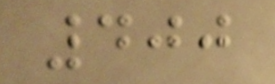400
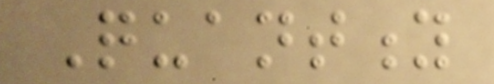Quantity
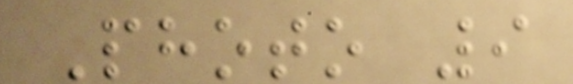Photo 9
